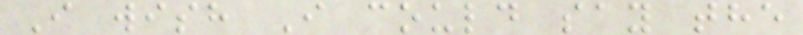I wish I could say the
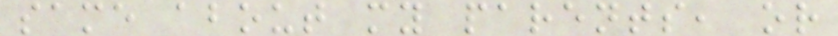same about my parents, or
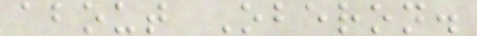about Oberon.
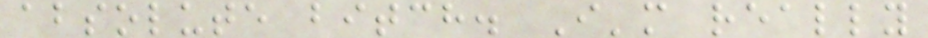absolute bitch. I'm really
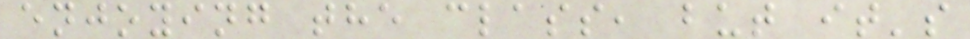enjoying the class, but it's
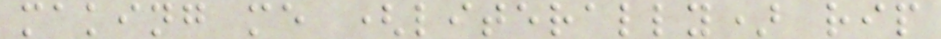making me (literally) rip
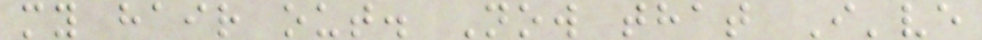my hair out. Now that I've
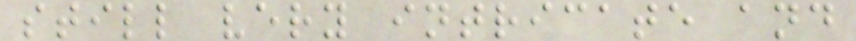still very intricate and
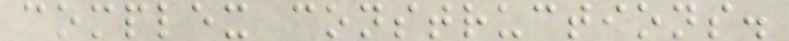complex constructions.
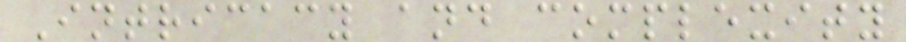Intricacy and complexity
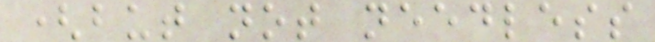(but not needless
